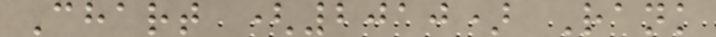Chart (2010) Rank
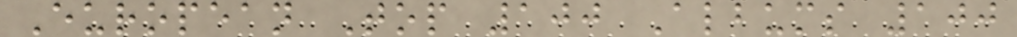European Top 100 Albums 100
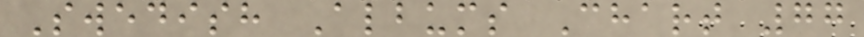Swedish Albums Chart 77
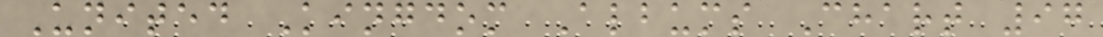United Kingdom Albums Chart 97
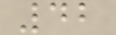42
